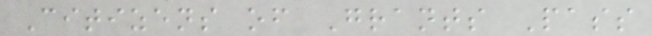Citizens of Grants Pass
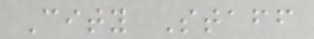City Staff
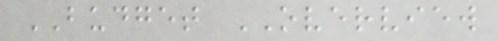BUDGET OVERVIEW
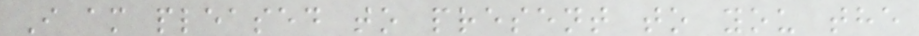I am pleased to present to you the
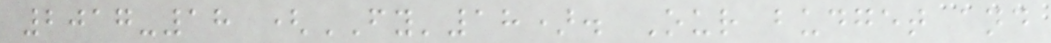2017-18 (FY'18). Our budget and
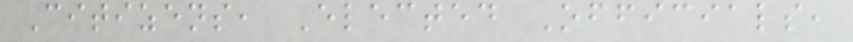Citizens, Elected Officials,
